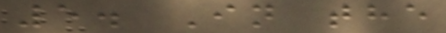5. In the
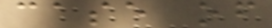case of
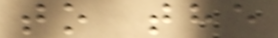to the
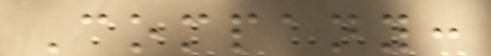Company:
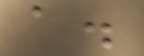a.
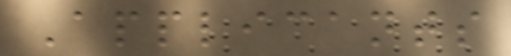Applicants
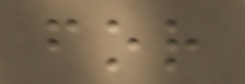for
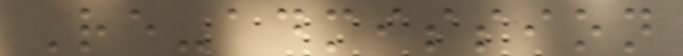Re-admission
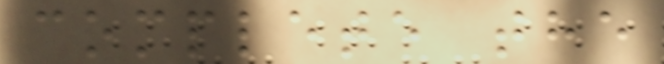complete the
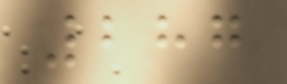287
